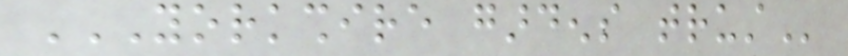YORKSHIRE GARDENS TRUST
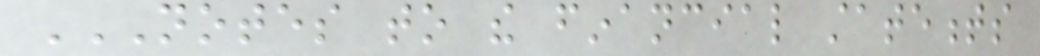NOTES TO THE FINANCIAL STATEMENTS
